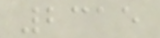2315
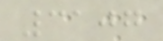3107
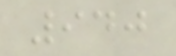940
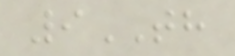9TH
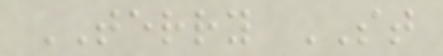TERRY ST
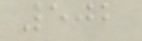502
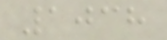1038
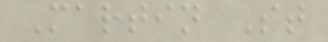Martin St
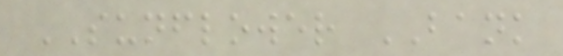SUNFLOWER BANK
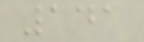141
